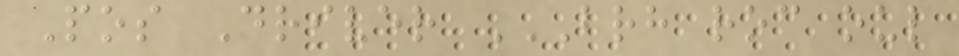Pos Driver BRH ROC OUL
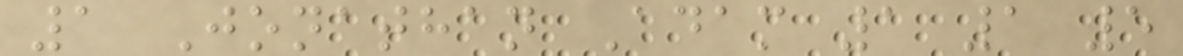1 Jonathan Adam 1 1 5
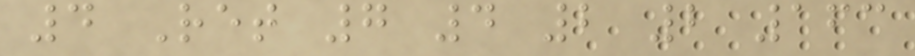4 Ret 7 4 2 2 163
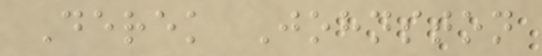Derek Johnston
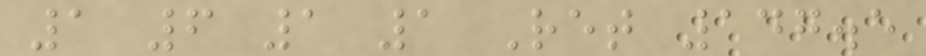1 6 1 1 Ret 147.5
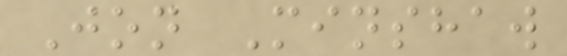Jon Minshaw
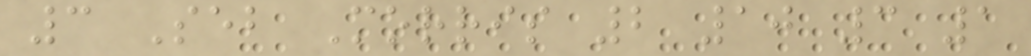3 Seb Morris 2 10 3 1
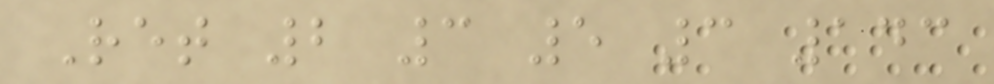Ret 2 3 5 3 143
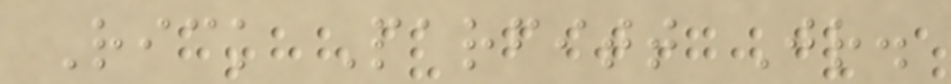Rick Parfitt Jr.
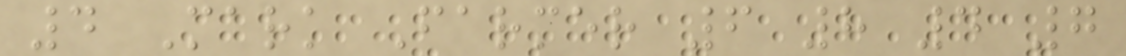4 Mark Farmer 6 8 4 7
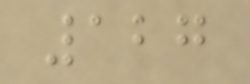127
